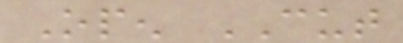Open CUT
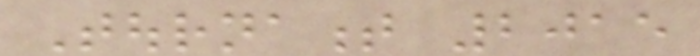Tournament 2015
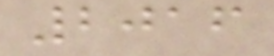2016
